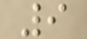9
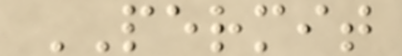PERMIT
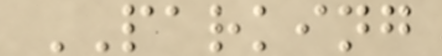PARKING
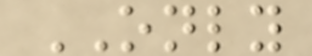ONLY
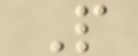P
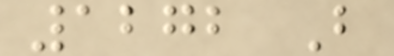1272 B
